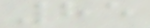85
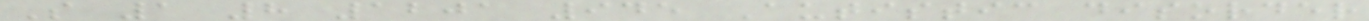S 1 8 1201 945 Autistic disorder
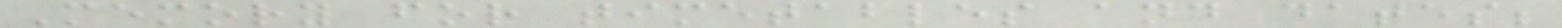Memory for timetables and dates;
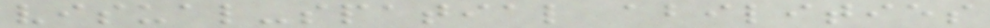visual-spatial abilities
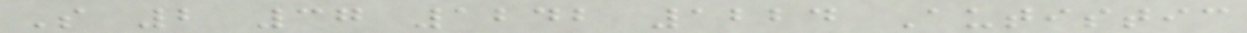S 2 37 1242 1224 Autistic
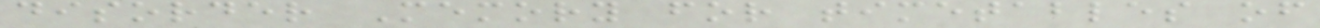disorder Memory for timetables of
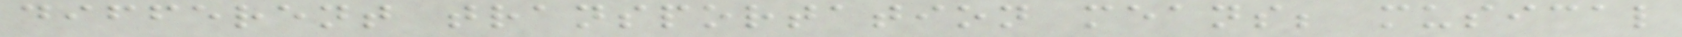different transportation means; musical
